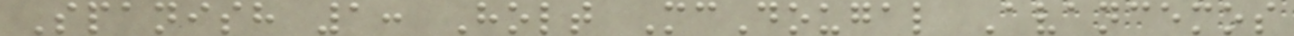Spanish 1: Holt McDougal Avancemos
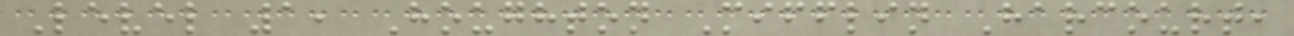Level 1, Houghton Mifflin Harcourt,
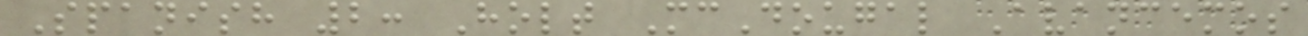Spanish 2: Holt McDougal Avancemos
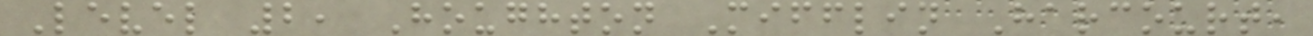Level 2, Houghton Mifflin Harcourt,
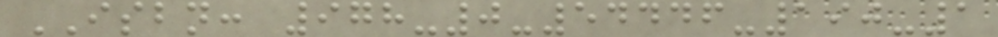ISBN: 978-0-54446-190-1
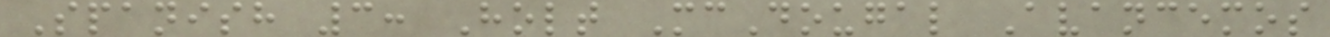Spanish 3: Holt McDougal Avancemos
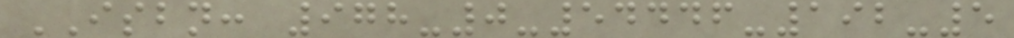ISBN: 978-0-54446-192-5
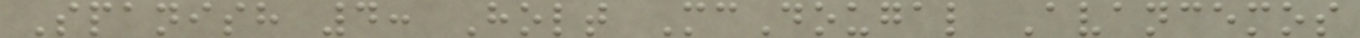Spanish 4: Holt McDougal Avancemos
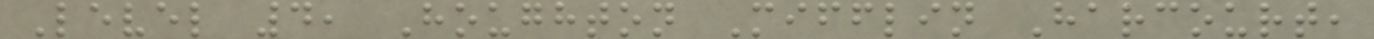Level 4, Houghton Mifflin Harcourt,
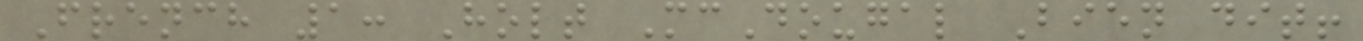French 1: Holt McDougal Bien dit!
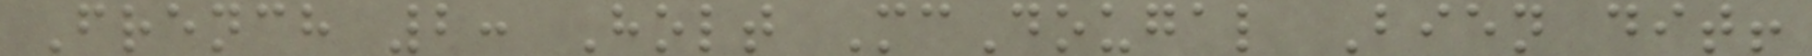French 2: Holt McDougal Bien dit!
